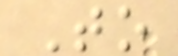To
